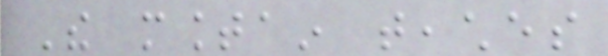The mountain teaches
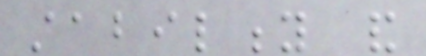stability and
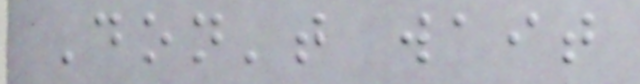Don't wait
